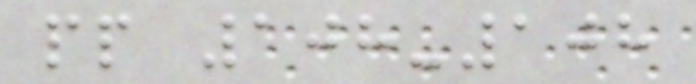pp 108-108
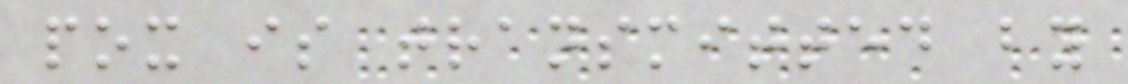pox is transmitted by
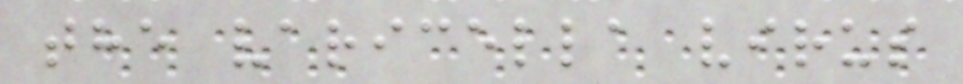the varicella virus
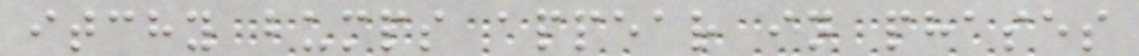itchy bumps appear in phases
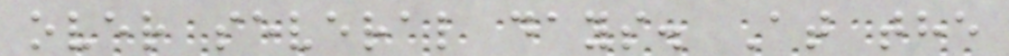over several days. At the
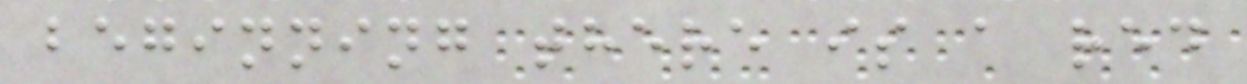beginning there is a red
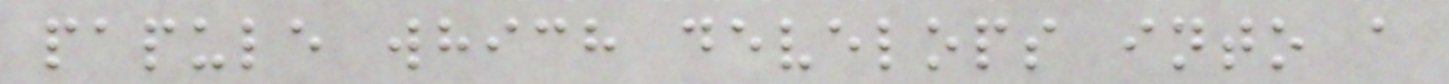papule which develops into a
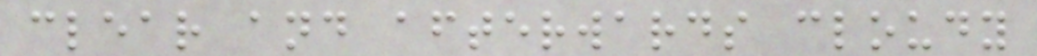clear and afterwards cloudy
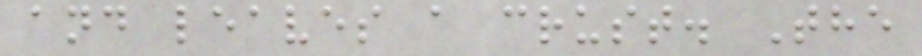and leaves a crust. The
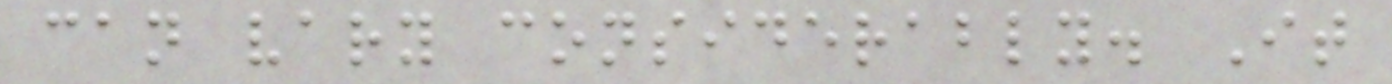can vary considerably. It
